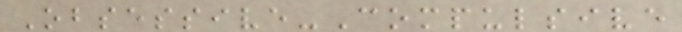Obsessive-Compulsive
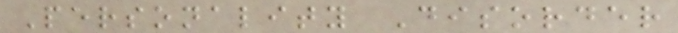Personality Disorder
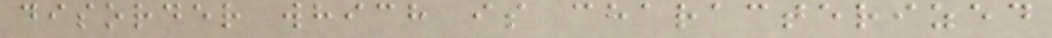disorder which is characterized
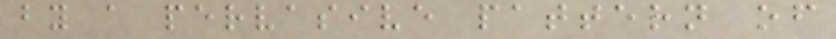by a pervasive pattern of
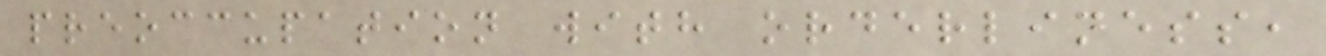preoccupation with orderliness,
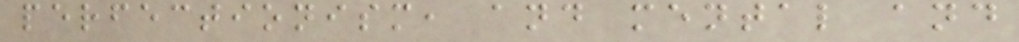perfectionism, and mental and
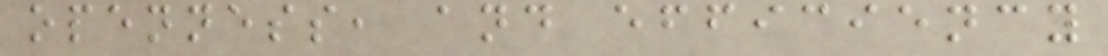openness, and efficiency
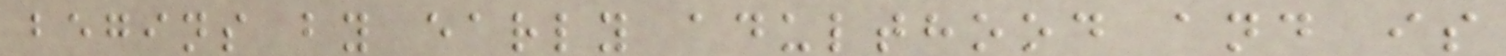begins by early adulthood and is
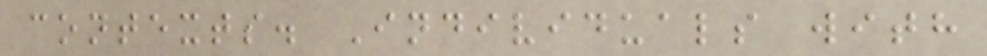contexts. Individuals with
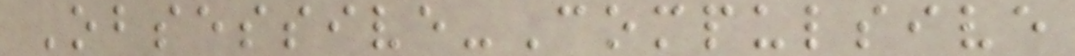Obsessive-Compulsive
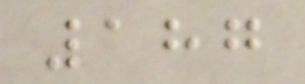187
